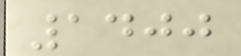1400
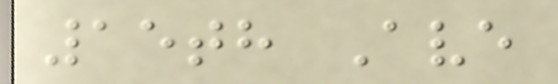15th Ave
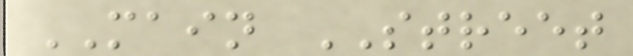MAIN STREET
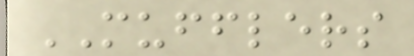MUFFLERS
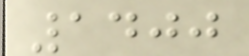1400
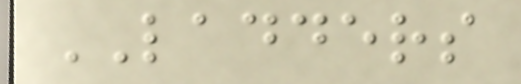LADDERS
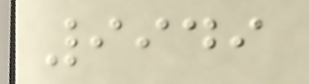9949
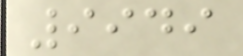9949
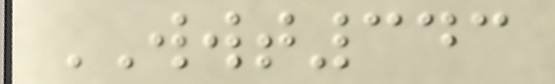WWT343
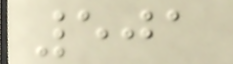501
